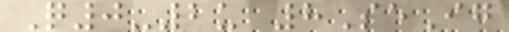Q0-2u 8SeIg
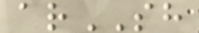arSH
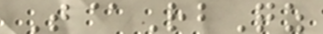T@RbQz
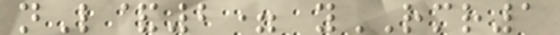nL&2= yRMR1
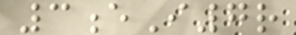3eI7r
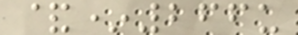&*266u
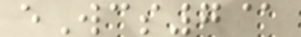eWcs7@
